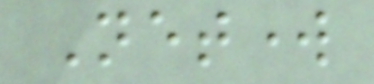Network
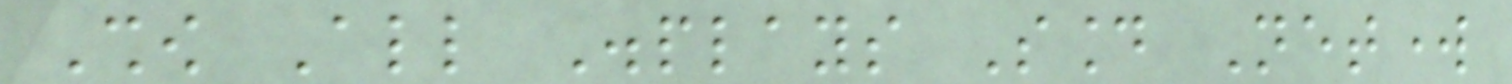Show All Displays Sound Network
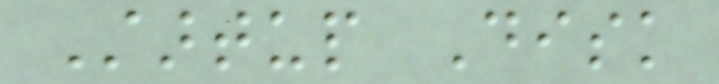Startup Disk
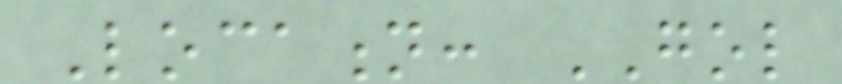Location: GOL
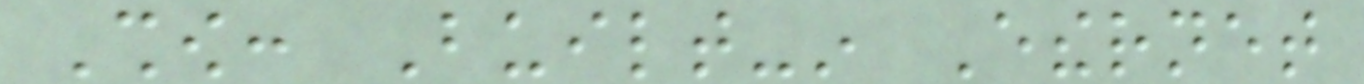Show: Built-in Ethernet
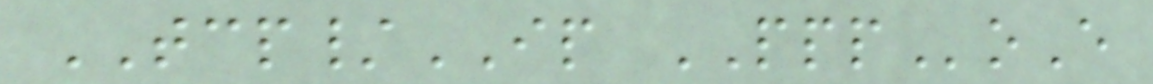TCP/IP PPPoE
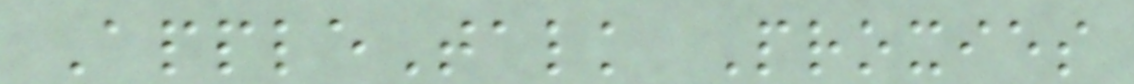AppleTalk Proxies
